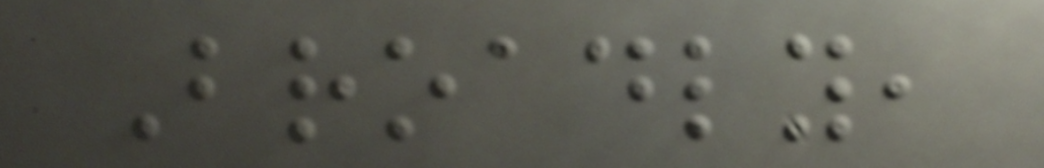Broadly,
